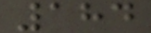184
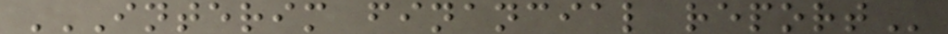INTERIM FINANCIAL REPORT
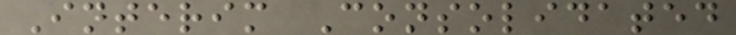Interim Consolidated
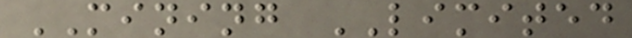MINING LIMITED
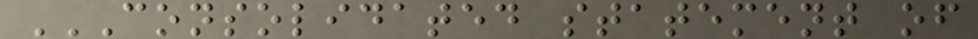CONSOLIDATED STATEMENT OF
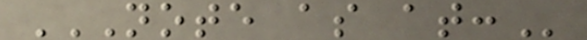NOTE AS AT:
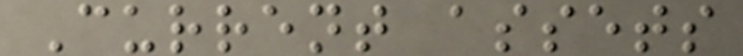Current assets
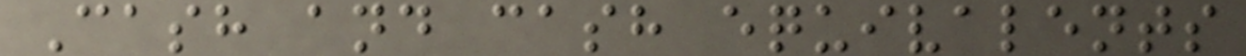Cash and cash equivalents
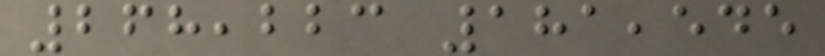268,223 181,545
